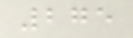275
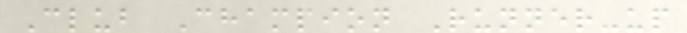Club Champion Runner-up
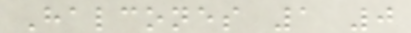Halcones 1 0
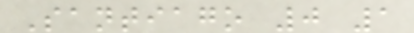Santiago 0 1
